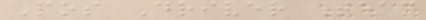Pos Driver Team
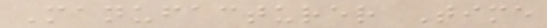Manufacturer Time
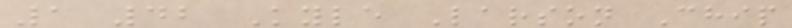1 42 Kyle Larson Chip
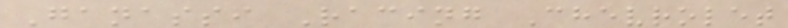Ganassi Racing Chevrolet
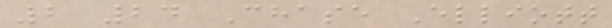2 24 Chase Elliott
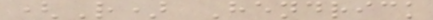(R) Hendrick
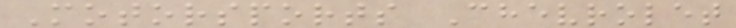Motorsports Chevrolet
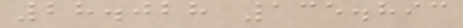28.028 135.893
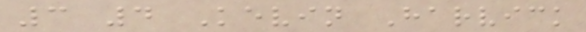3 4 Kevin Harvick
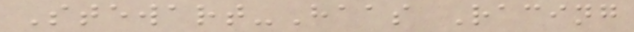Stewart-Haas Racing
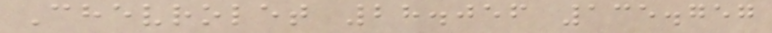Chevrolet 28.056 135.757
